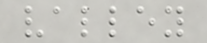valley
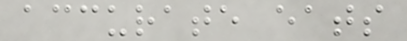accurate eats
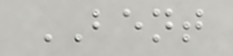BENT
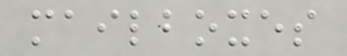mailboxes
